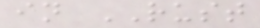in RUST
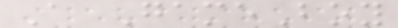A GameBoy
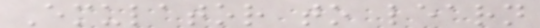Emulator to learn
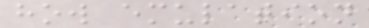how emulation
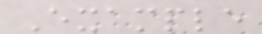Example
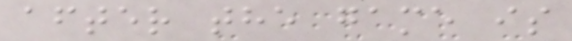after the game is
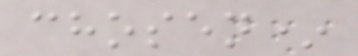chosen*
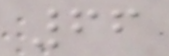66
